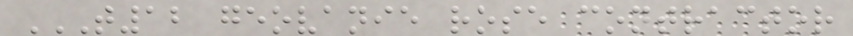T12 GEOVANIE ROSE CONTRACTOR
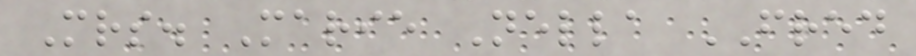Mrs. Marie Nella FRED
